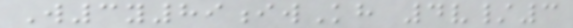W3y89iwKh 4v/3
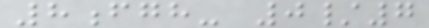8fgh- 0/7
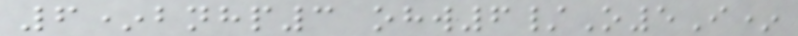6*bnhp3 ohw6/O5I*
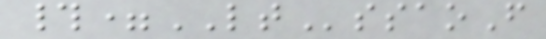#=LTssaoF
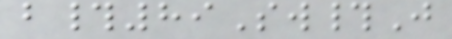b#89Sw#J
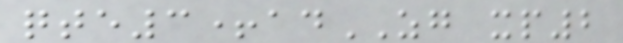qte3+adZG xp2
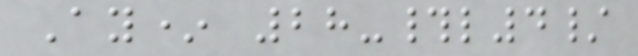Ay* 28-#l4/
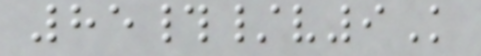85#/v9K
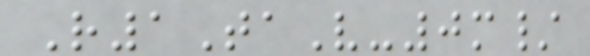R1TaV-0m/
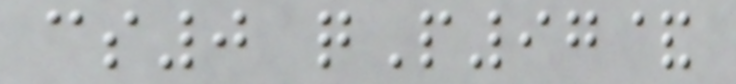cs0 qP97&
